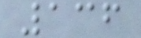136
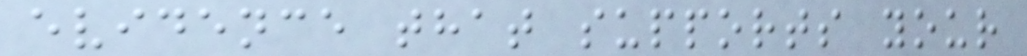evidence that supports your
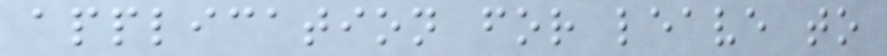application for leave to
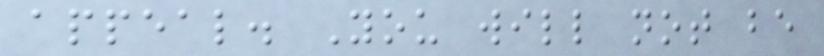appeal. You will not be
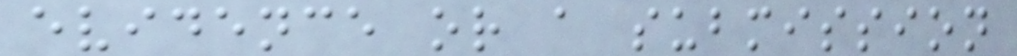evidence or a submission
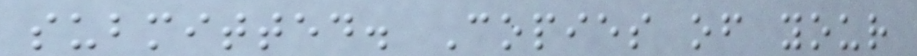submitted. Copies of your
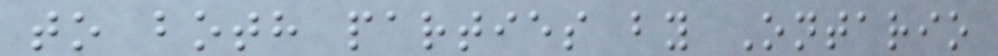to both parties by Ontario
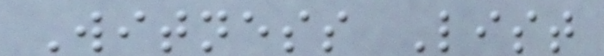Witness List
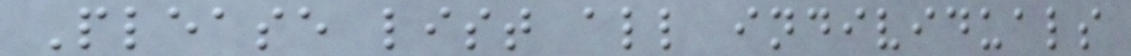Please list all individuals
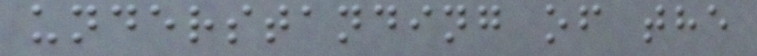understanding of the
